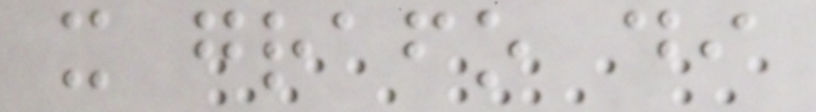x grafo di
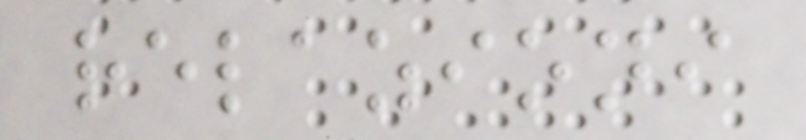relazioni
